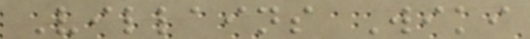Villains Wiki
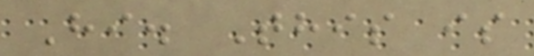Hi. This is
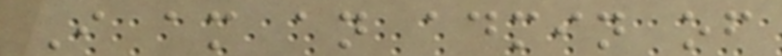I am an admin of
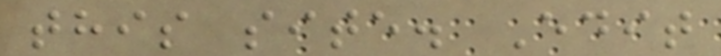this site. Edit
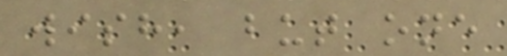wish, but one
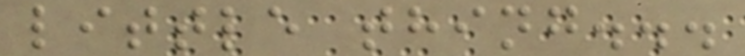little thing...
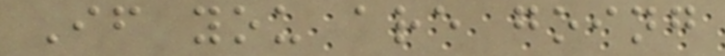If you are going
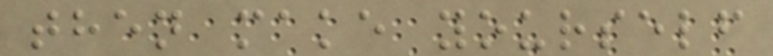then make yourself
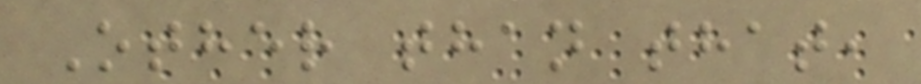Other than that,
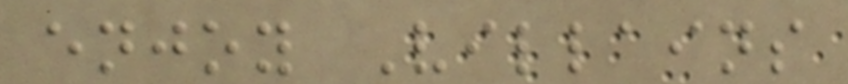enjoy Villains
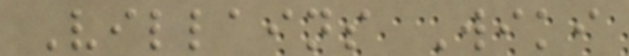Villains Wiki
